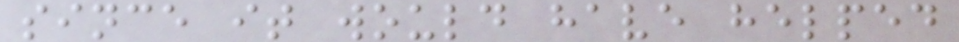since it would have helped
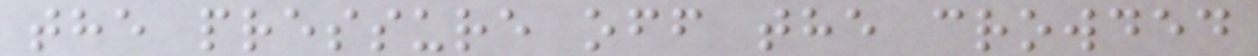the pressure off the crowded
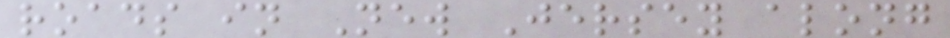roads in New Jersey along
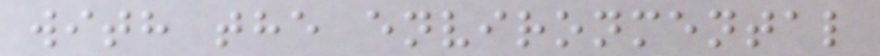with the environmental
